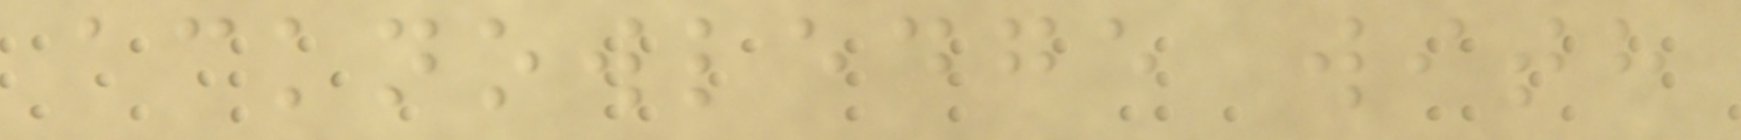acknowledge with
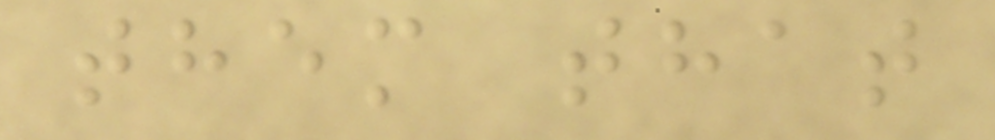them that
